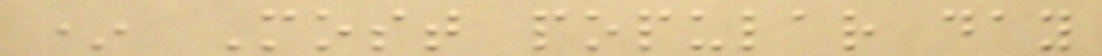* Most popular day
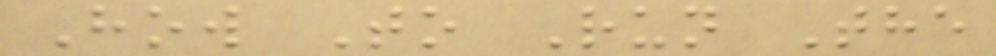How To Run The
